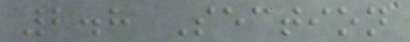2.8 Section
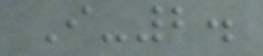I-2.
